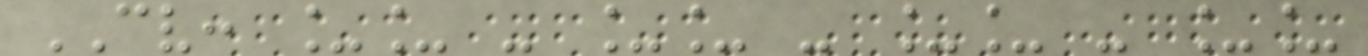CV: __ - __ - __ - __
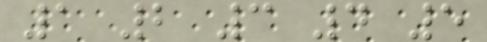1 2 3 4 5
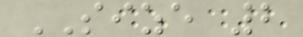SIZE 2
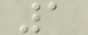1
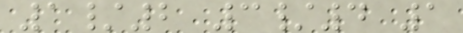1/2 3/4 1
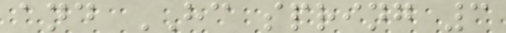and HC spring 3
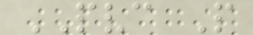PVC P
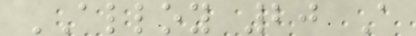ALLOY 20 A
